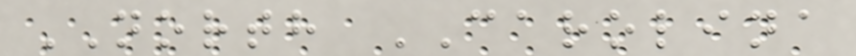NORTH CAROLINA
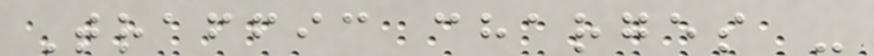Traffic charges -
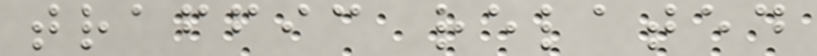traffic related
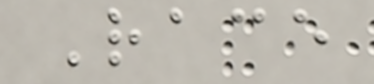Race
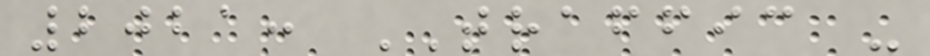2021: TRAFFIC -
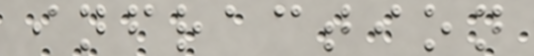infraction
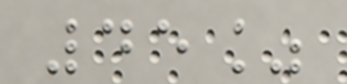45%
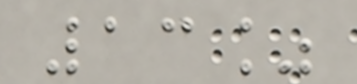13%
